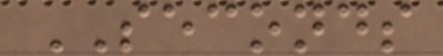SECONDS
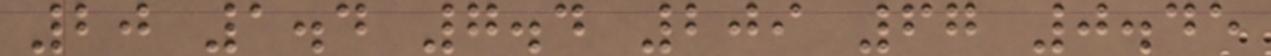20 1.4 7.4 209 67 0.45
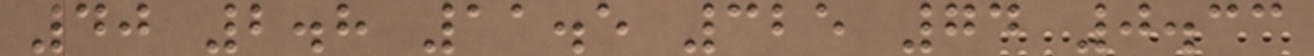40 2.8 11.5 325 74 0.33
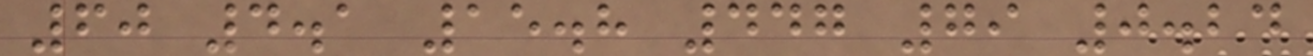60 4.1 15.8 447 79 0.24
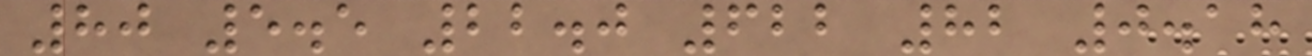80 5.5 22.0 622 82 0.18
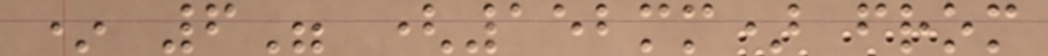* 6" (152mm) from
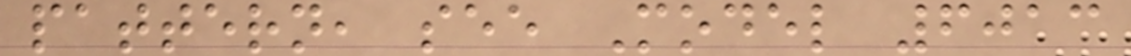pattern, see Model 6013
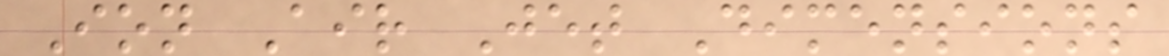Ion Air Jet Dimensions
